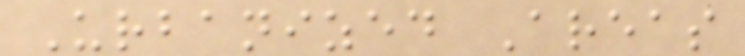Urbanized Areas
